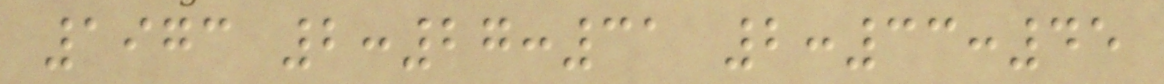1973 2:27:31 2:33:45
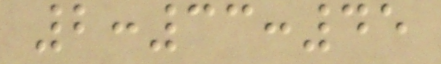2:33:45
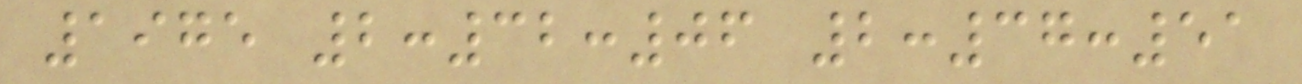1975 2:32:06 2:37:51
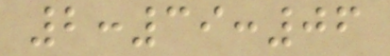2:39:06
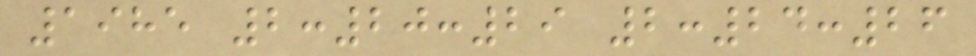1985 2:20:29 2:24:26
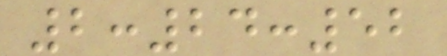2:24:52
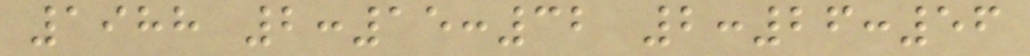1988 2:15:32 2:26:56
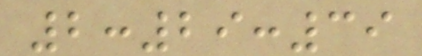2:29:39
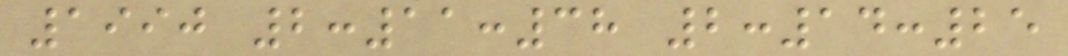1990 2:11:38 2:14:25
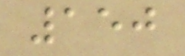150
